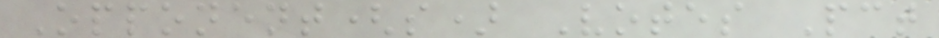Opponent(s) Votes Pct
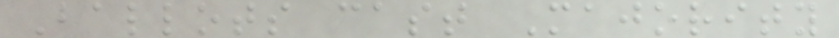Ballots cast Majority
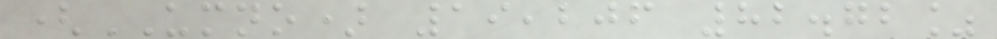(UMNO) 19,206 82.72%
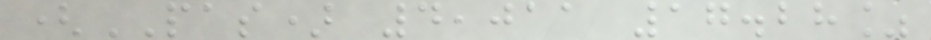(PAS) 4,011 17.28%
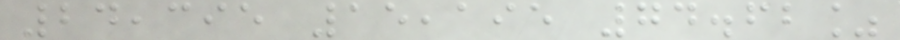24,395 15,195 74.62%
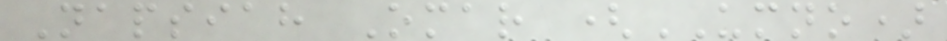Napsiah Omar (UMNO)
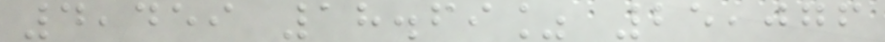4,459 18.69% 25,076
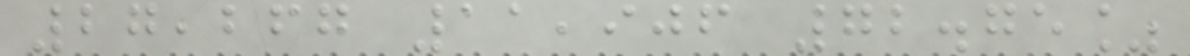27,267 11,906 72.75%
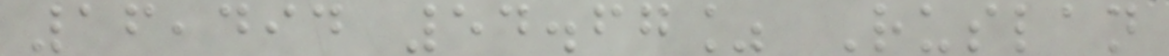16,494 54.67% Ruslan
